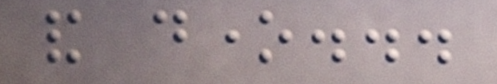and done...
